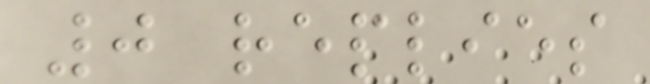0 replies
